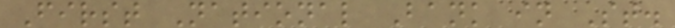First National Bank in St.
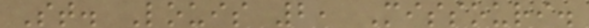St. Louis 2, Missouri.
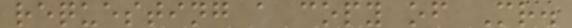requesting a copy of Mr.
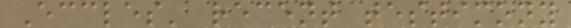Eccles' recent testimony
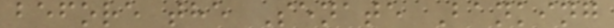before the Senate Banking
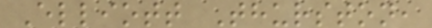Elliott Thurston,
